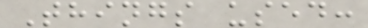Things used:
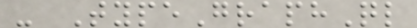- TypeGraphQl
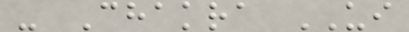- Chakra UI
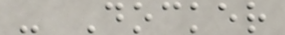- Docker
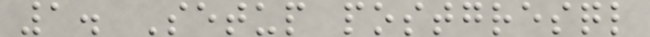1. Setup postgresql
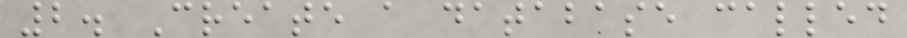2. Create a database called
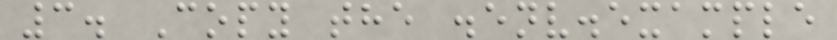3. Copy the .env.example
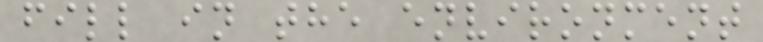fill in the environment
